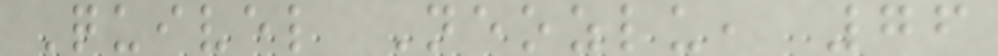Quivel Neozlu, 76
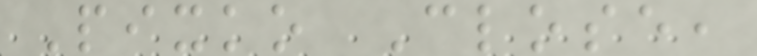Pixko Close,
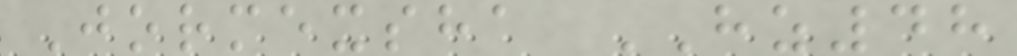Jormexsha HZ48
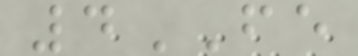4FE
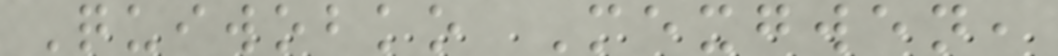Quiwobko Mexgwen,
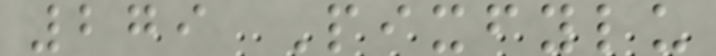279 Pixfylu
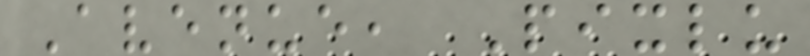Avenue, Pixlu
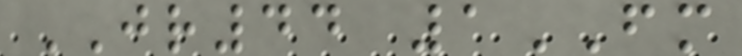JR44 1FM
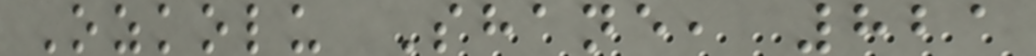Ozkolu Shane, 821
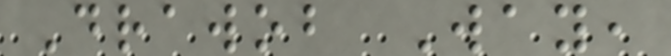Drawob Way,
